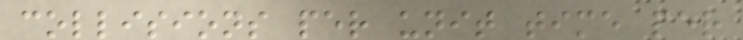collisions per unit time per
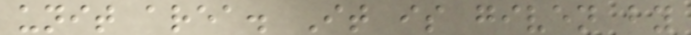unit area. It is given by
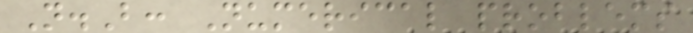N.B: Numerical problems
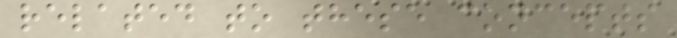related to these concepts
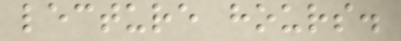lecture hours.
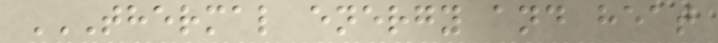THERMAL ENERGY AND HEAT
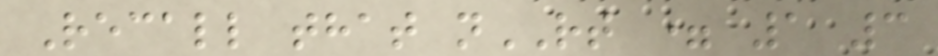Recall that nRT = 1 3
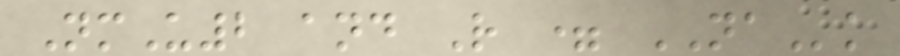NmU2 and R = NAk
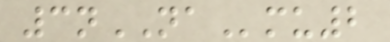3nNAmu2
